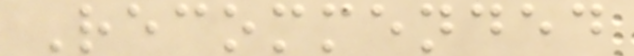Recommended
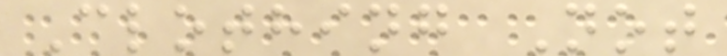Clothing Not
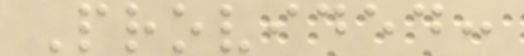Provided:
